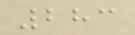283
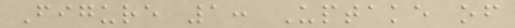Figure 1: Uptake of
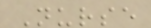Nurse
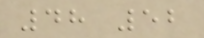48 52
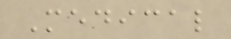Medical
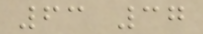63 37
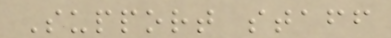Support staff
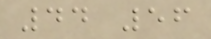44 56
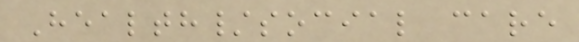Health/social care
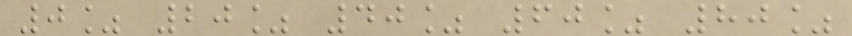0% 20% 40% 60% 80%
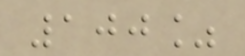100%
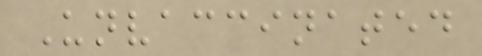Unvaccinated
